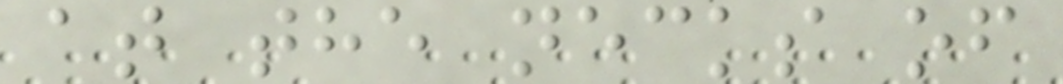at the necks of
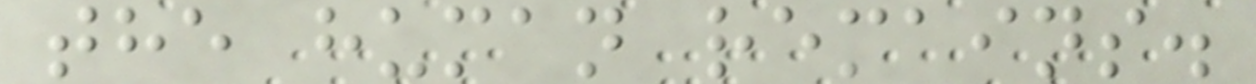the human remains.
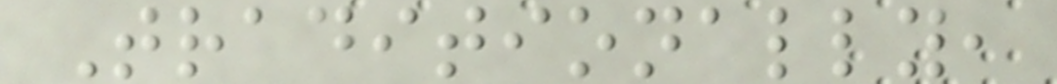Traditionally,
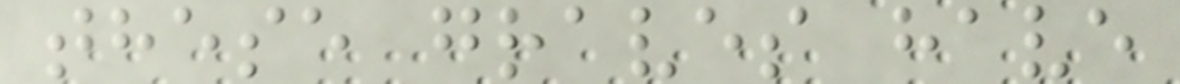these graves have
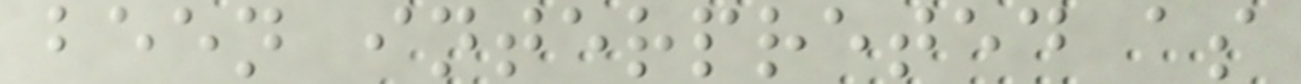been interpreted as
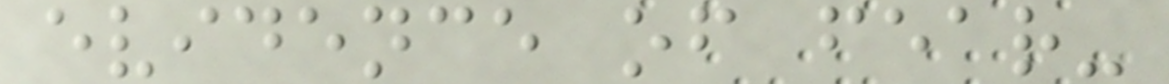evidence of fear-
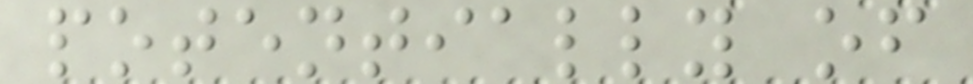potentially of
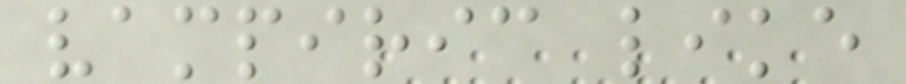vampiric like
